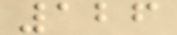126
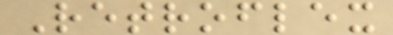Retroflex
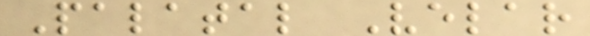Palatal Velar
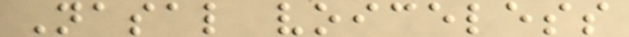Nasal voiceless
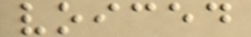voiced
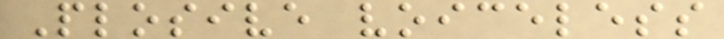Plosive voiceless
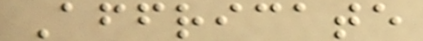Affricate
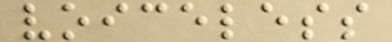voiceless
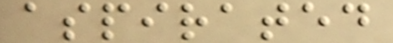aspirated
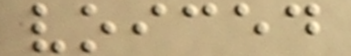voiced
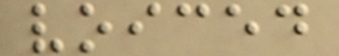voiced
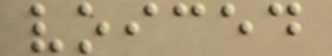voiced
